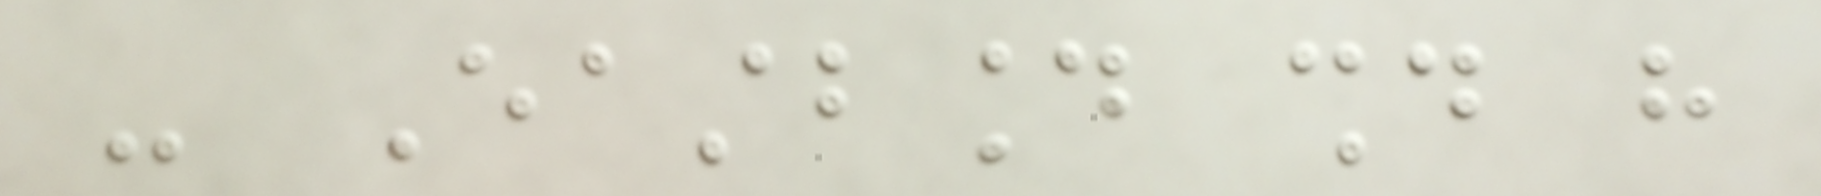- Eastbound should have
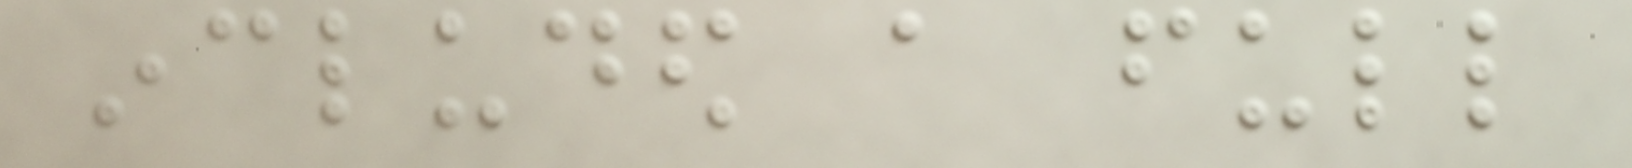included a full
